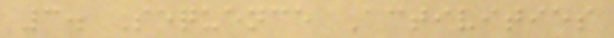3. Sequence Activities
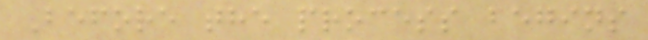Before the process begins
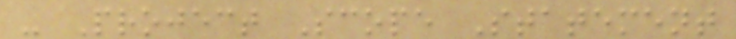- Project Scope Statement
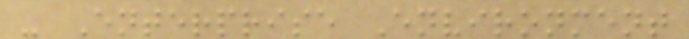- Enterprise Environment
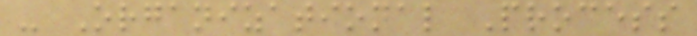- Organizational Process
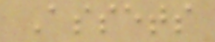Assets
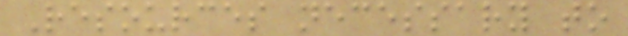Resources necessary to
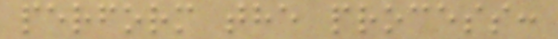perform the process:
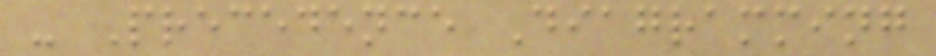- Precedence Diagramming
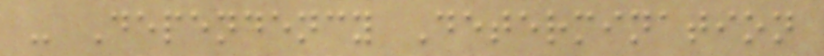- Dependency Determination
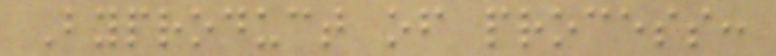Byproduct of process:
